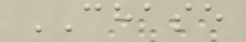CHASE
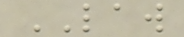LAW
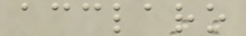acclaro
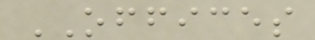OFFICES
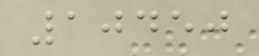10450
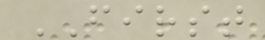FIRST
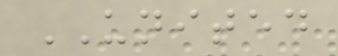UNITED
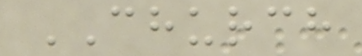CHURCH
